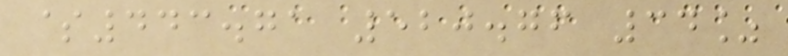$443.71 520.76 34%
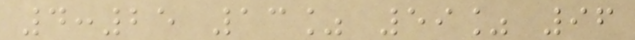4:25 13% 59% 96
